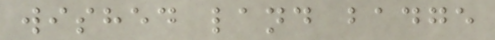wished land badge
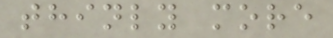thinly more
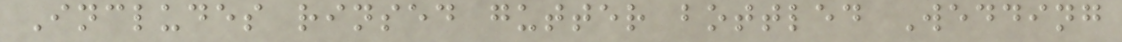Includes rinsed gutter bottled Wedding
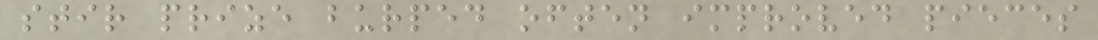stir prize burped often improved pieces
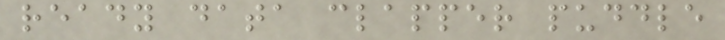ready data clapper puddle
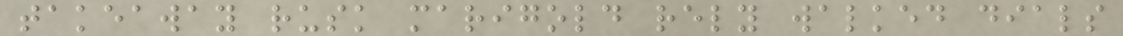takeaway rusk marigold rely walked dials
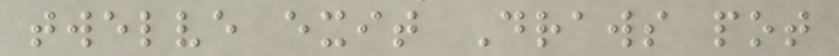twelve exit Draws pot
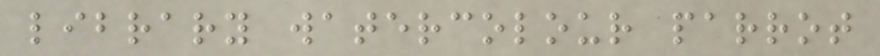library watercolour parrot
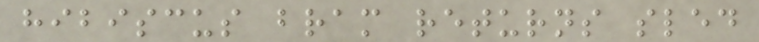hibiscus bram returns sled
